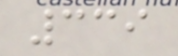339
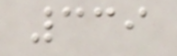339
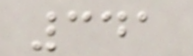341
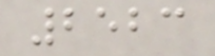2523
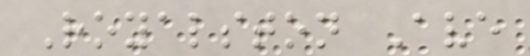Royalston Ave
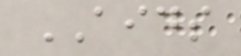AIDS
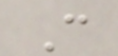C
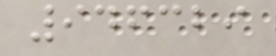946329
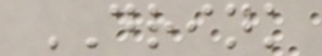DRINK
